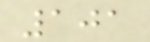101
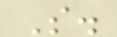S.
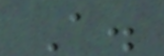A.
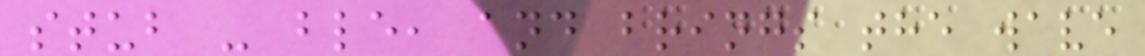stub - ble, and brings the wave
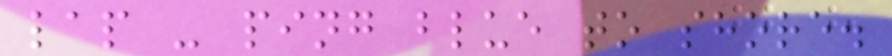lap - ping blue to shore.
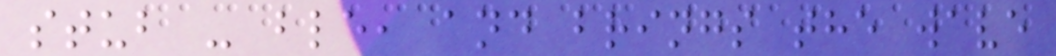stub - ble, and brings the wave
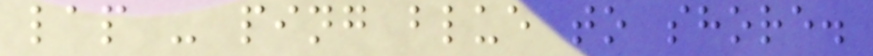lap - ping blue to shore.
